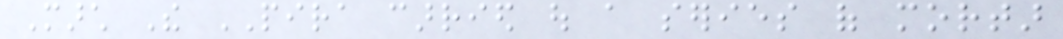March The PIRA carried out a series of mortar
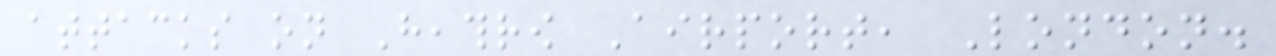attacks on Heathrow Airport, London.
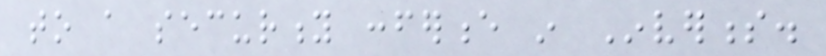to a security conference in Inverness.
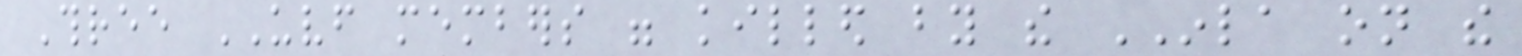Three UVF members were killed by the INLA on the
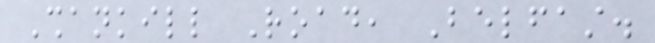Shankill Road, Belfast.
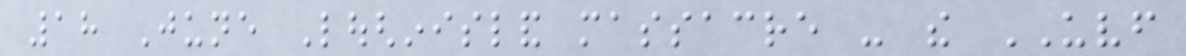18 June Loughinisland massacre - the UVF
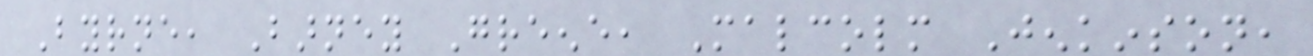Byrne, Barney Greene, Malcolm Jenkinson,
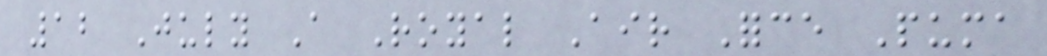12 July A Royal Air Force Puma
